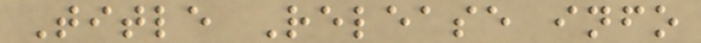Title Release info
